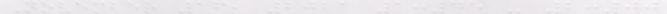November 16, 2021 1:45 - 2:00
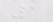1
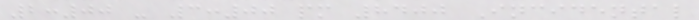2:00 - 3:00 pm 8400 Incidental
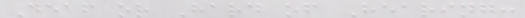Deaf or Hard of Hearing:
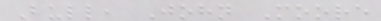Bull, John Moore
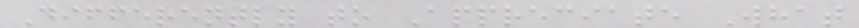Differently to Appreciate What
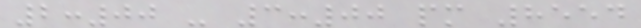2:00 - 3:00 pm 8554
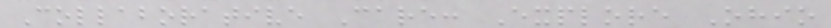Collaborative Care: Explore Ohio
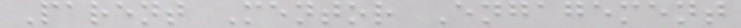Parent Mentor Engagement
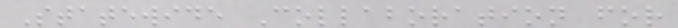Statewide Collaboration for
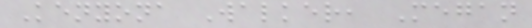Kenyona Walker, Megan
